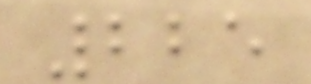225
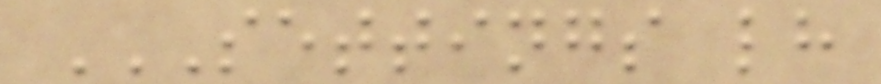SETTINGS LH
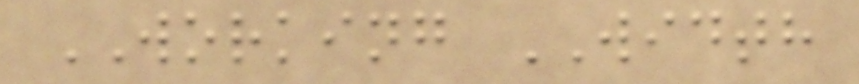WORKING WIDTH
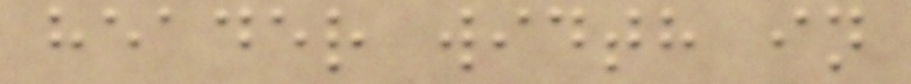header width in
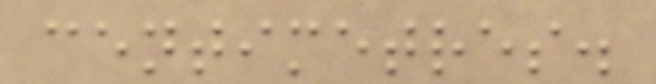centimetres.
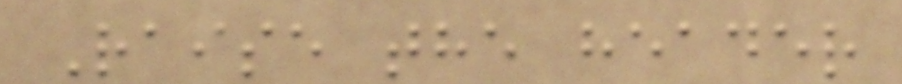Raise the header
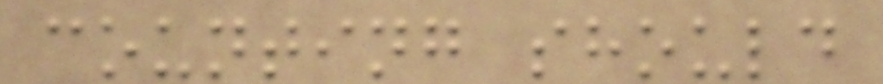counting should
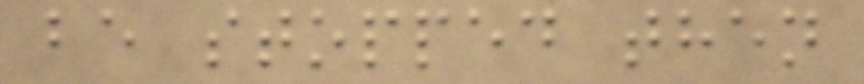be stopped then
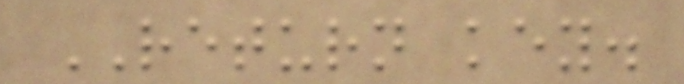RETURN key.
